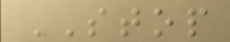STOP
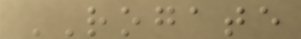ROGATE
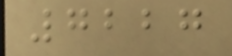7227
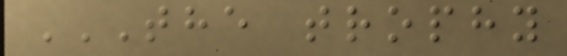THE TROPHY
